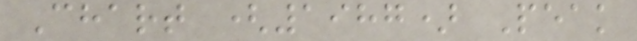Chart (1987) Peak
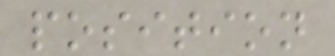position
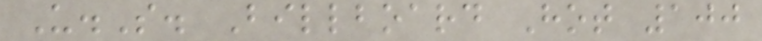U.S. Billboard Hot 100
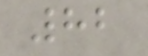82
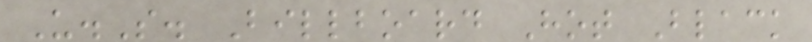U.S. Billboard Hot Black
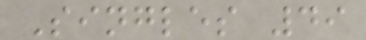Singles 49
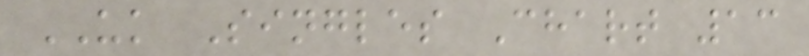UK Singles Chart 13
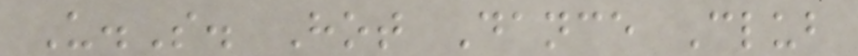U.S. Hot Dance Club
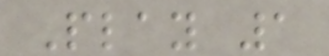Play 1
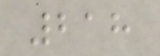218
